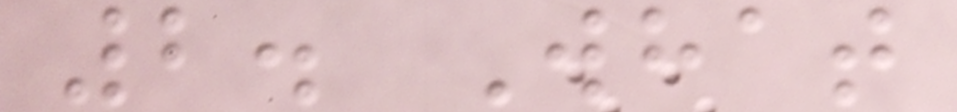2. What
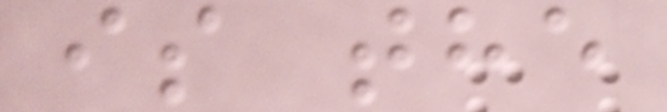is the
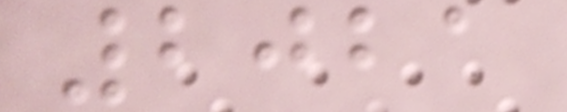2021
